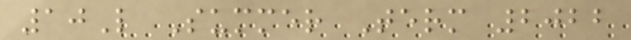10L Summer Term 2022
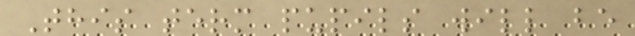This term pupils will be
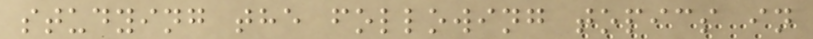studying the following topics in
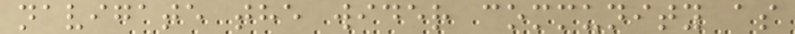navigate the wider community as
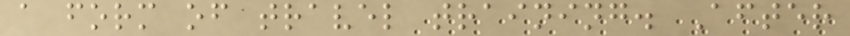a form of travel training. After
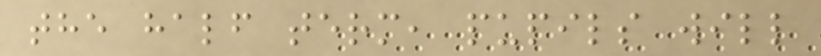the half term, pupils will
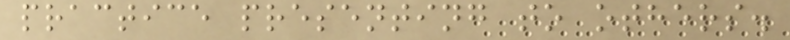practice presenting to others.
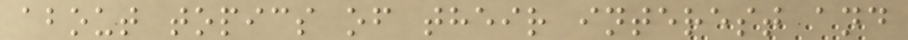about topics of their interest and
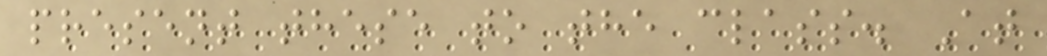present these to the class. At
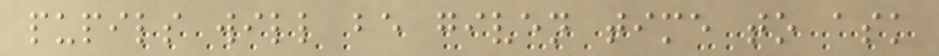pupils will be given time to ask
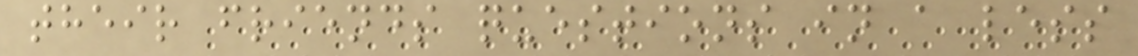their friends questions in a less
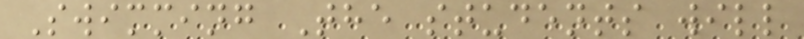Swimming The students will
